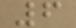6
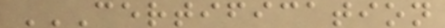CERTIFICATION
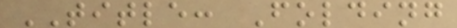TITLE: Folding
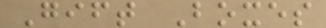Gift Boxes
